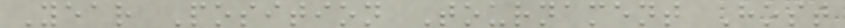Year Position Tournament Host
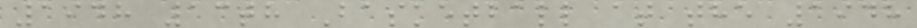1948 13th Basketball at the 1948
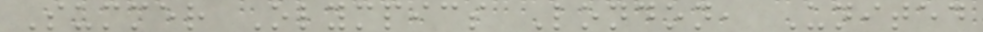Summer Olympics London, United
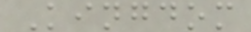Kingdom
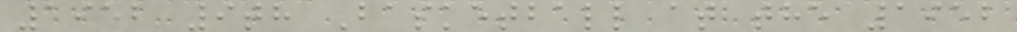1952 9th Basketball at the 1952
